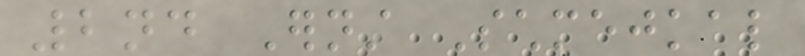2nd Ernst Schmejkal
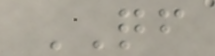QF
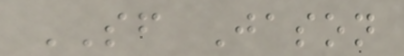SF Jason
